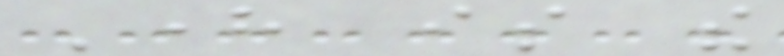Here is the
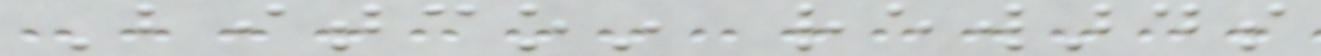Bitcoin rewards
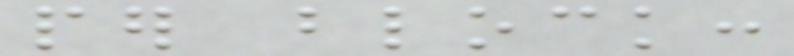per block:
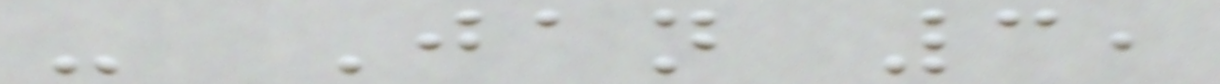- Jan 3,
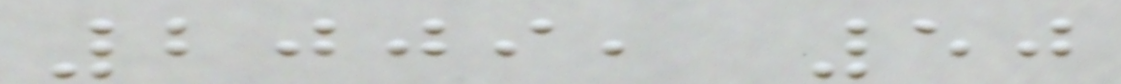2009, 50
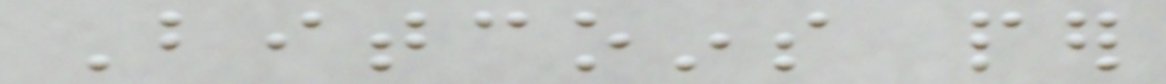Bitcoins per
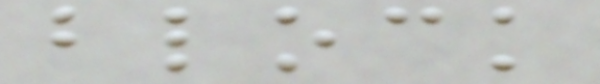block
